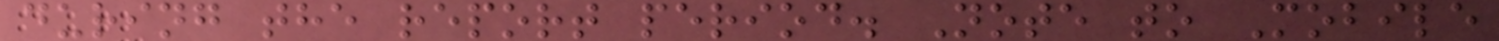during the report period. Note to Mobile
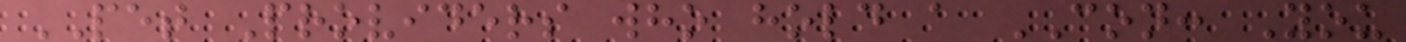PET Providers who hold a CON: You
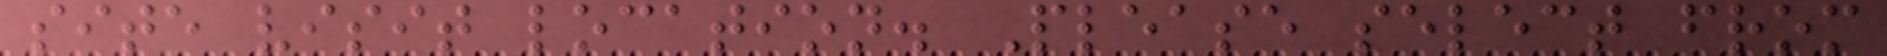site visit location. Please select from
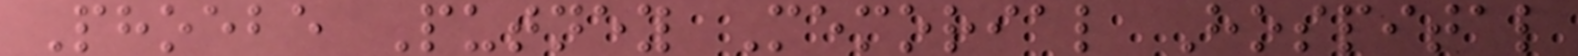Phoebe Putney Memorial Hospital
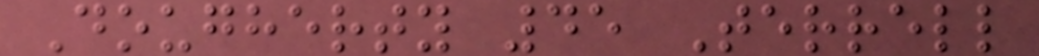Dougherty 45 Terrell
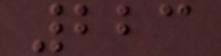223
